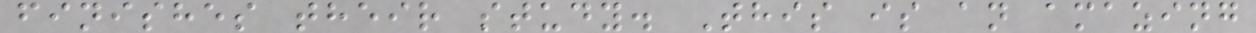finishes their study. This is an amazing
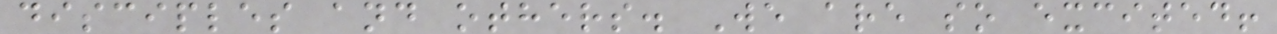disciples and others. We are so excited!
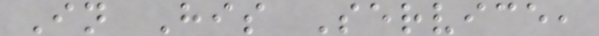In His Service,
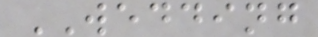WEDDING
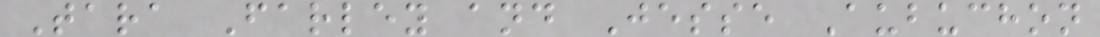Tara Farley and Jesse Aubuchon
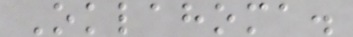Oklahoma.
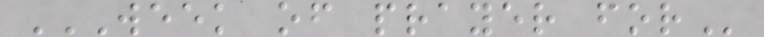WEEK OF PRAYER FOR
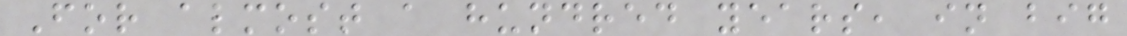For almost a hundred years, in big
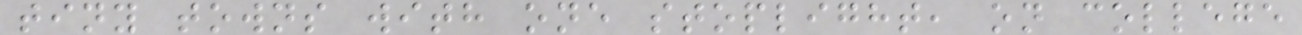tiny towns with one stoplight, on college
